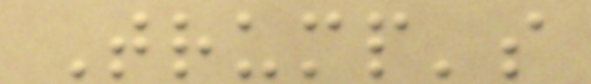Trump's
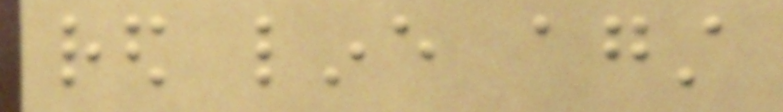red line against
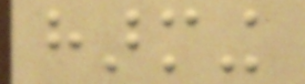harming
